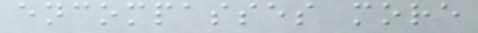encompasses more
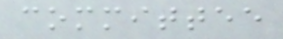committee
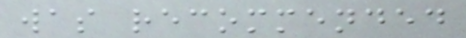was recommended
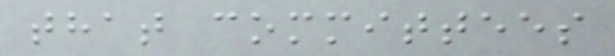that committees
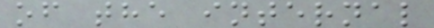of the internal
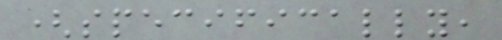(specifically,
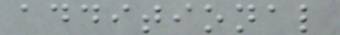additional
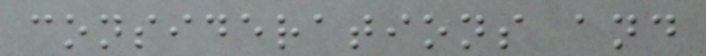considerations and
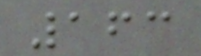163
